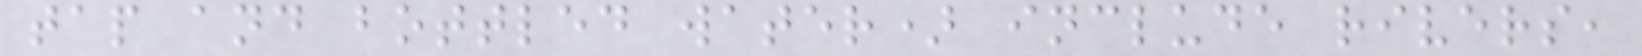tap and bottled water) include rivers,
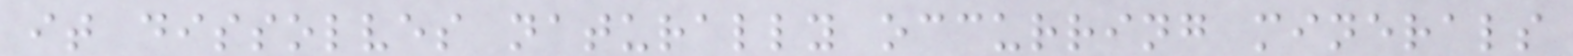it dissolves naturally occurring minerals
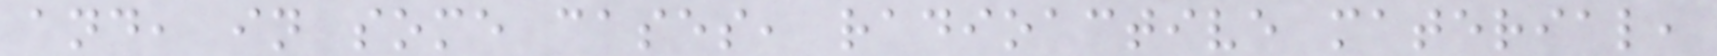and, in some cases, radioactive material,
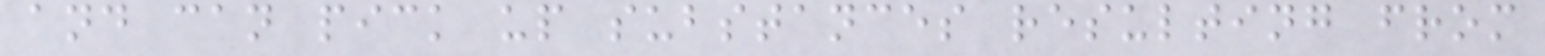and can pick up substances resulting from
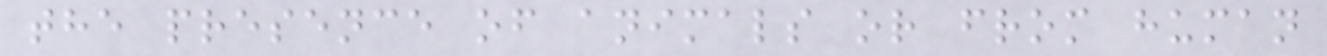the presence of animals or from human
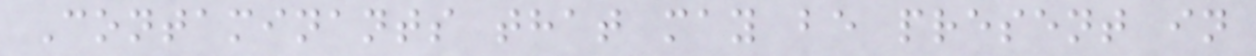Contaminants that may be present in
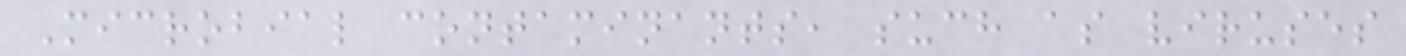Microbial contaminants, such as viruses
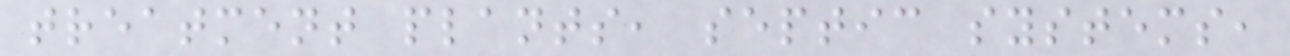treatment plants, septic systems,
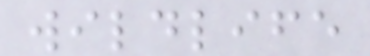wildlife
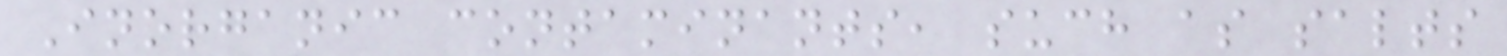Inorganic contaminants, such as salts
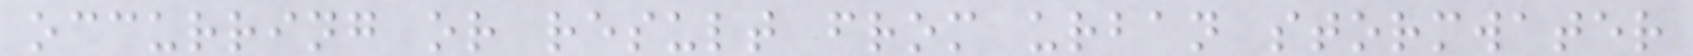occurring or result from urban stormwater
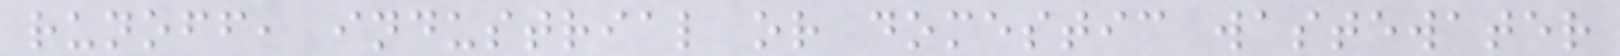runoff, industrial or domestic wastewater
